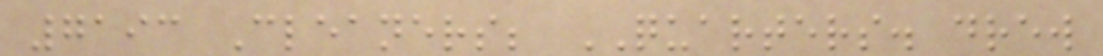7193 Cleaners; QUARTERS. drew
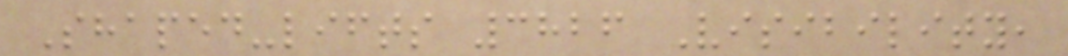Shaped-lifts 3826 Visibility,
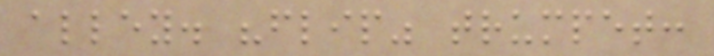alley. "flip" trumpet:
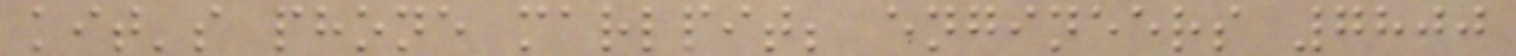kit's phone marlpit; engineers 7800
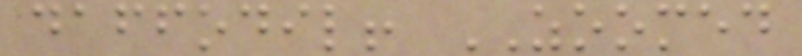daffodil! ZOOMED
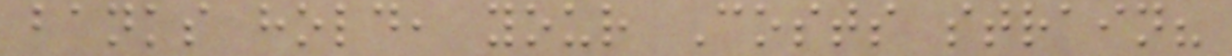banks hold, your Costs strain?
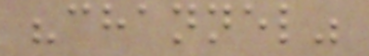"channel"
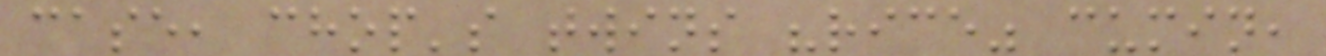case, chop's twins "rice" cumin,
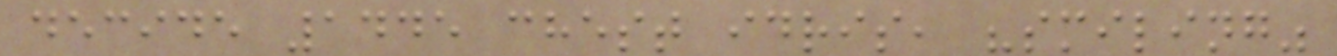decide 1445 chest idris, "smiling"
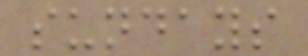sundays
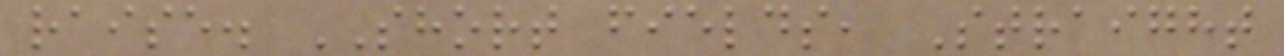raise. SHORT fields, Straight
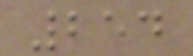254
